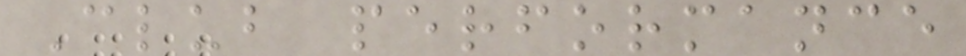Club performance
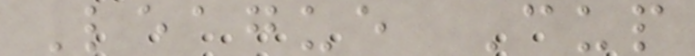League Cup
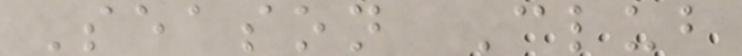Season Club
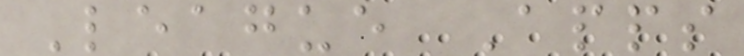League Apps
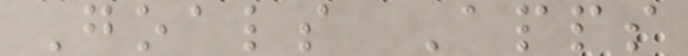Goals Apps
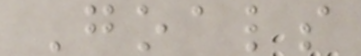Goals
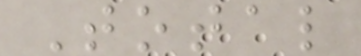Total
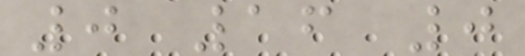0 16 0
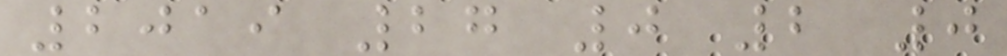2019 27 0 2 0
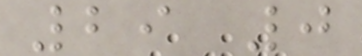29 0
